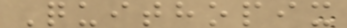Quithopix
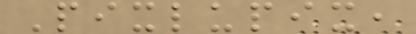Pixlupix,
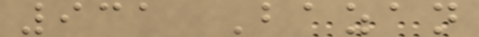931 Bazan
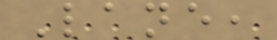Lane,
